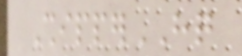ShipperHQ
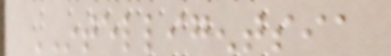INTELLIGENTSIA
